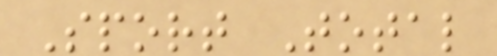Sport Total
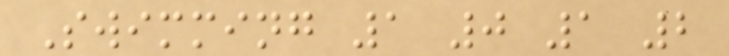Swimming 1 0 1 2
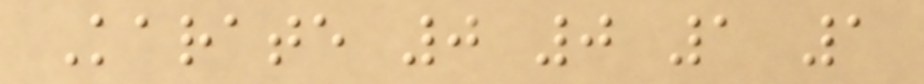Karate 0 0 1 1
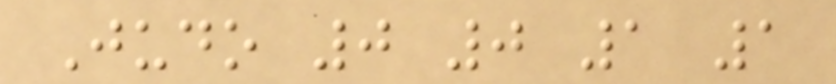Judo 0 0 1 1
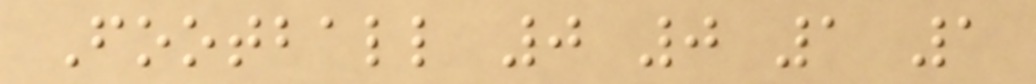Football 0 0 1 1
